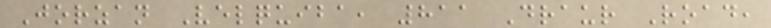Jorzan Velquiba, 811 Draur Road,
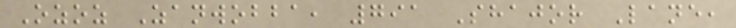Ozoz Zanwobba, 791 Shajor Lane,
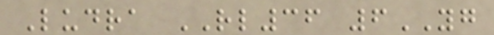Ludra RL36 6YG
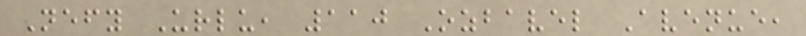Nefy Urlu, 110 Ozbavel Avenue,
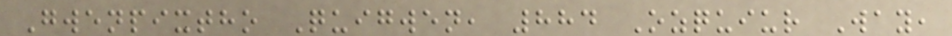Gwenpixtho Quigwen, 884 Ozquiur Way,
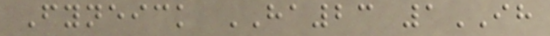Fyneick HA23 1IH
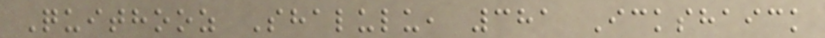Quithooz Shalulu, 381 Ickshaick
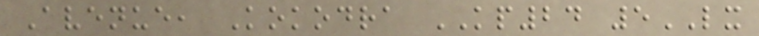Avenue, Kokodra KP24 5LX
